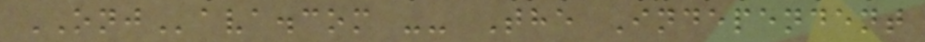ONJava.com -- The Independent
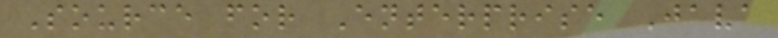Source for Enterprise Java
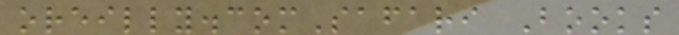oreilly.comSafari Books
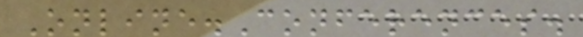Online.Conferences.
